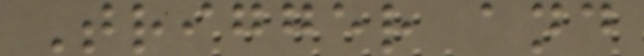Trigger and
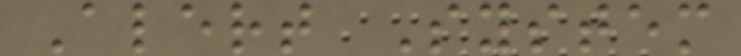Alert System
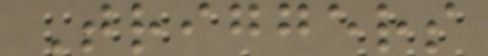Triggers
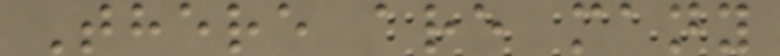There are many
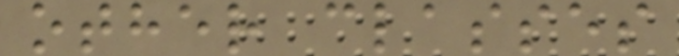other classes
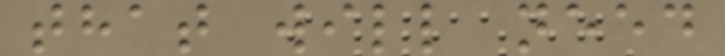that will need
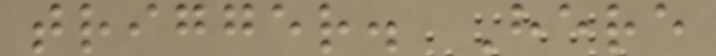trigger. Here
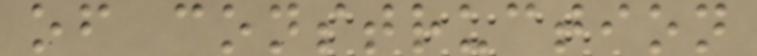of construction
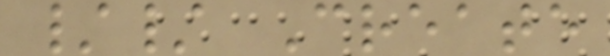// Create
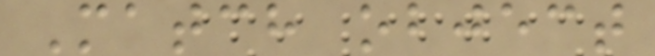Match object
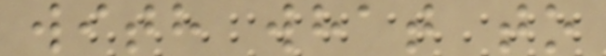with what to
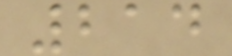214
